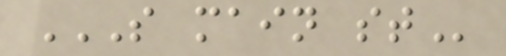S MAIN ST
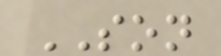SON
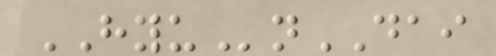HYUnDAI
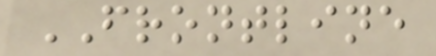FRONTLINE
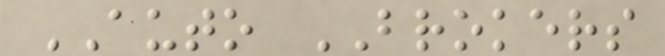AUTO BROKERS
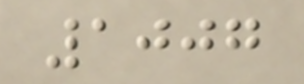1007
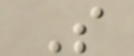S
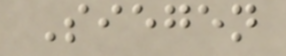Siegen
